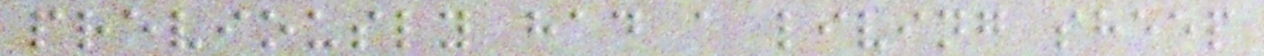previously had a living sheep
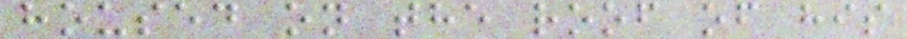housed on the roof of his
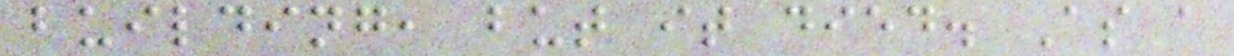building, but it died. As a
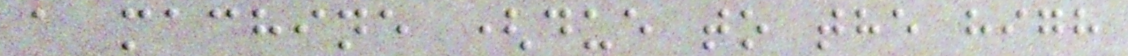a machine (due to the high
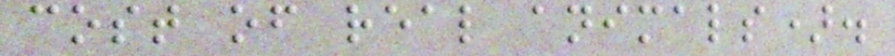cost of real animals).
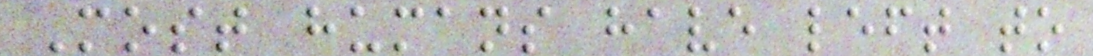Most humans have left to
